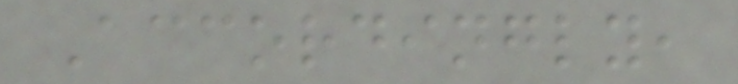Accordingly,
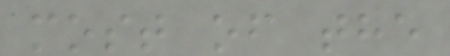most of the
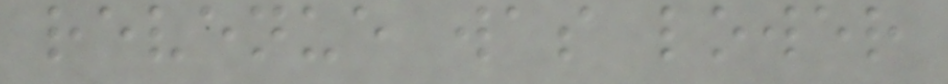revenue was lower
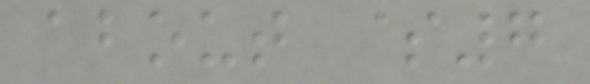about $7
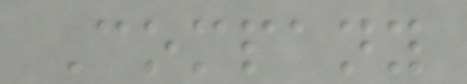Company
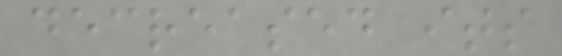decreased its
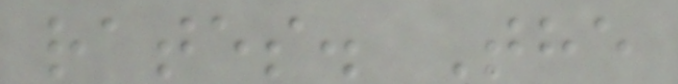rates. The
